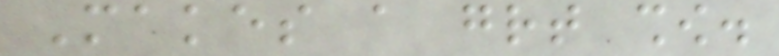Makes a great show.
